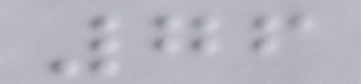76
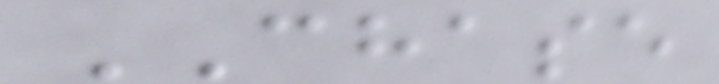CHASE
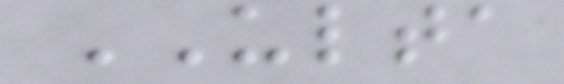ULTA
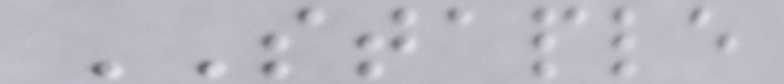STAPLE
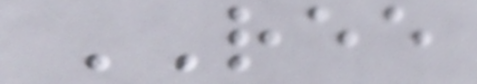REE
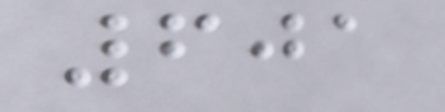601
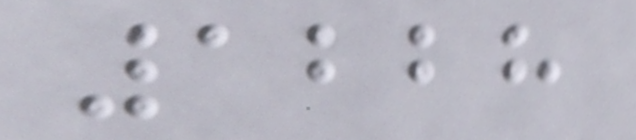1228
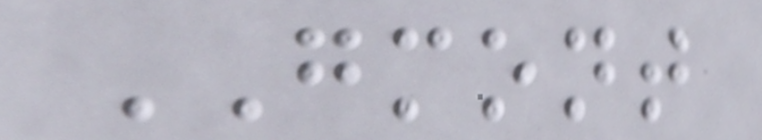GMONT
